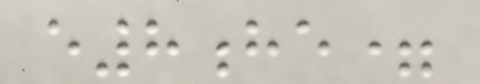e8he=
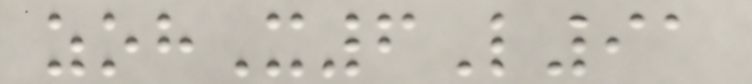zohX6L91
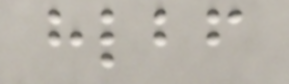hlbf
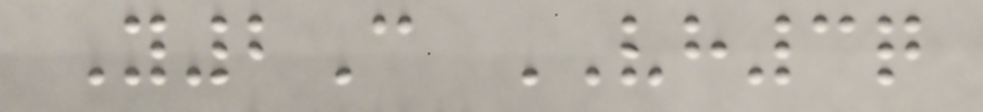Y2C VH3q
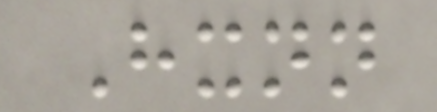Hxnn
